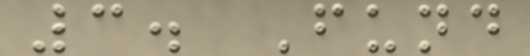3. Fund
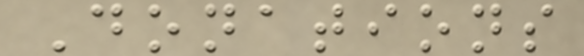Donations
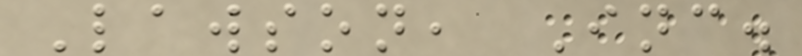Lawson, Inc.
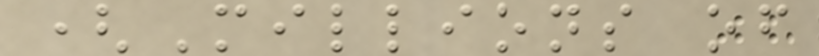(Millions of
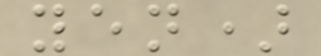yen)
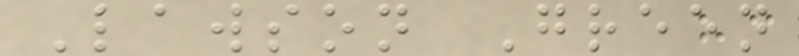Lawson Green
